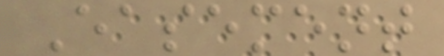Easement
